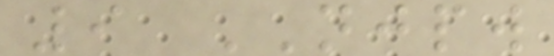9 NJPW
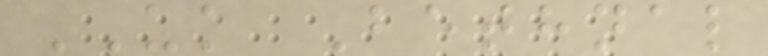UK Bethnal
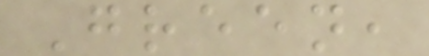Green,
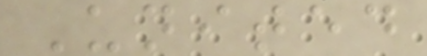United
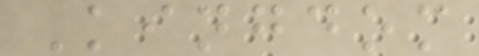Kingdom
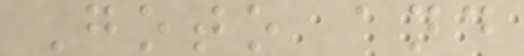Goto and
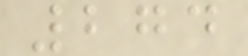274
